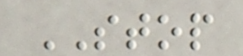STOP
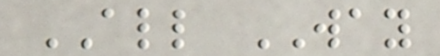ALL WAY
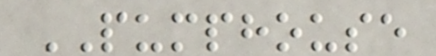PUMPHOUSE
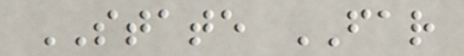STATE FAR
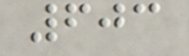603
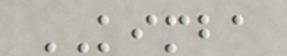KIMBA
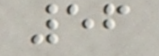56
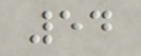54
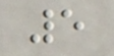5
